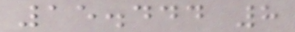15.444 8
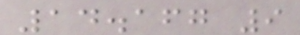14.167 9
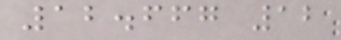12.667 12
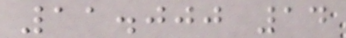11.000 14
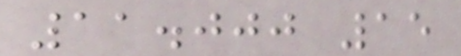11.000 15
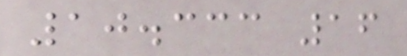10.333 16
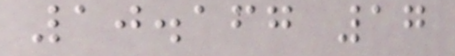10.167 17
